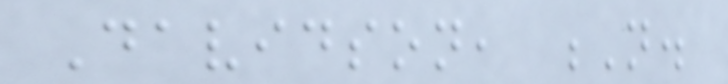Davidson, N.
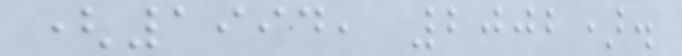(1994, 2002).
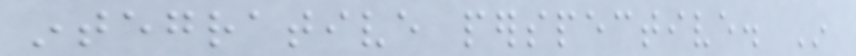integrative perspective. In
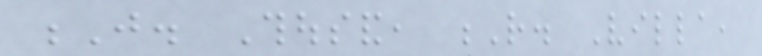J. Thousand, R. Villa,
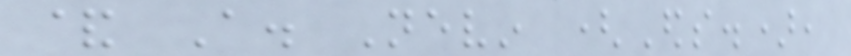& A. Nevin (Eds.),
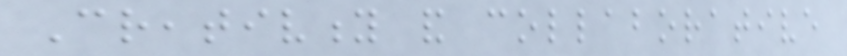Creativity and collaborative
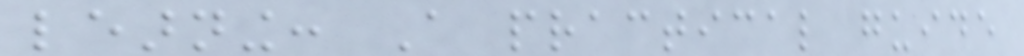learning: A practical guide
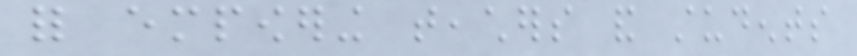for empowering teachers and students
